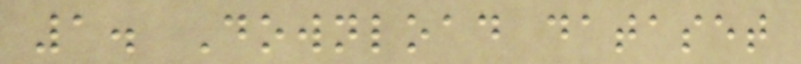1. Download dataset
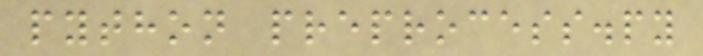python preprocess.py
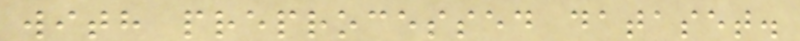with preprocessed dataset.
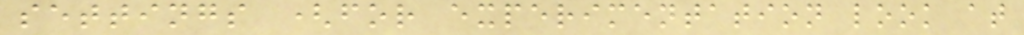settings (for experimentation look at
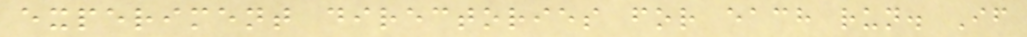experiment directories for each run. If
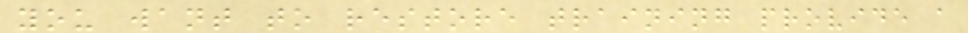you want to restore training provide a
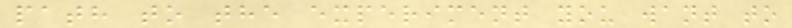path to the experiment you want to
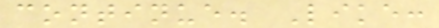continue. Like:
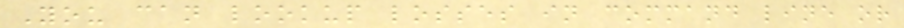You can lookup losses in command line or
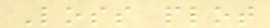Loss plot
